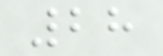28
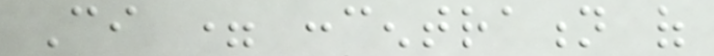Ci = concentration of
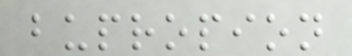bupropion
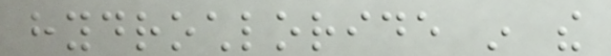hydrochloride in the
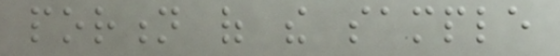portion of the sample
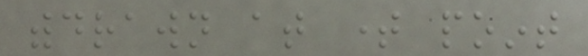withdrawn at time point
